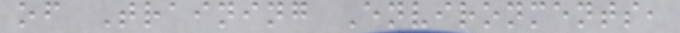of Training Environments,
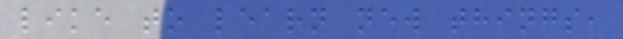like to learn new things,
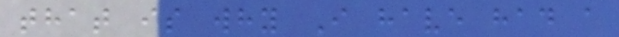that is why I have had a
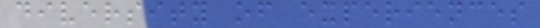diversity of experiences
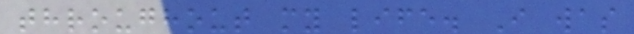throughout my life. I was
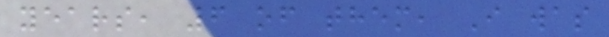years, 6 of them, I was
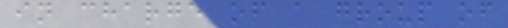in charge of a group of
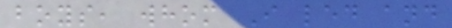boys, whom I led and
